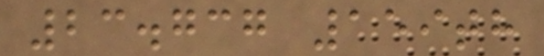23.737 159th
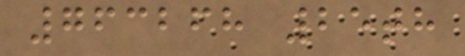763268 25th
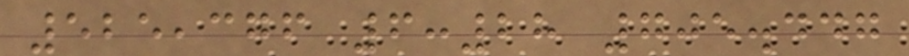525,376 6:28 705.447
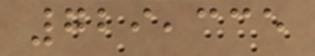729,335
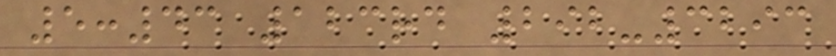5:43 123rd 292-3293
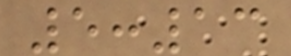5:13
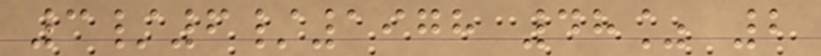3/6/1978 48% 2
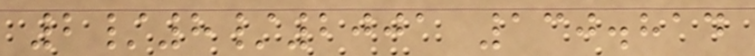2/8/2001 130.814
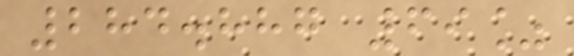284.887 69%
